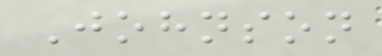Johnson
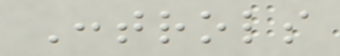Controls
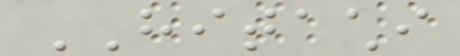HITACHI
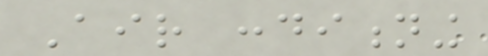Air conditioning
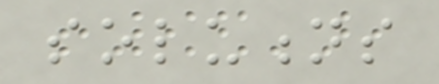solutions
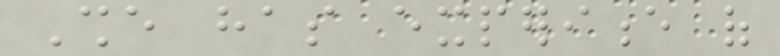She has experience of
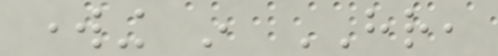working in HR,
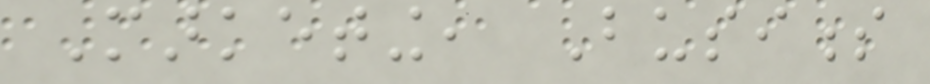Marketing, Business
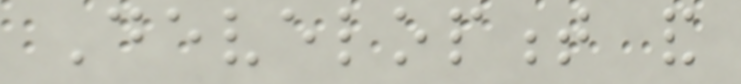Development and
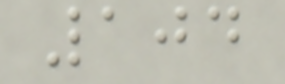104
